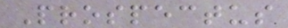Prospectus
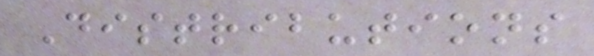Distributions
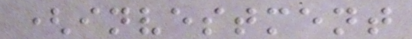(investment
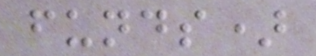funds)
